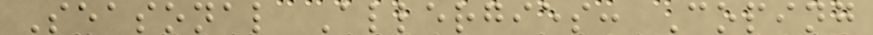Seasonal Allergies: Coping
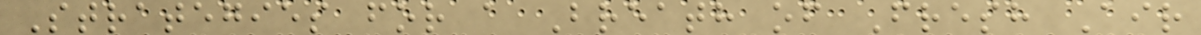Strategies for a Breath of Fresh Air
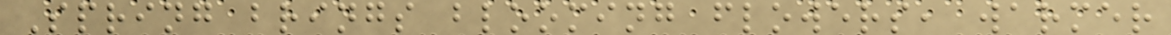Spring brings blooming flowers, warmer
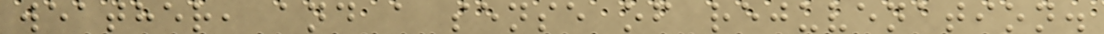weather, and a sense of rejuvenation.
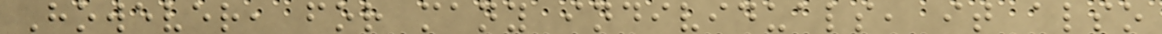However, for many individuals, it also
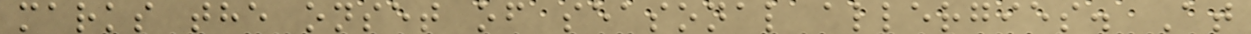marks the onset of seasonal allergies. At
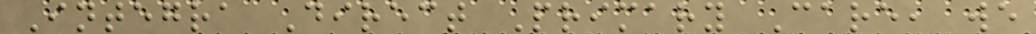Integra Direct Primary Care, we
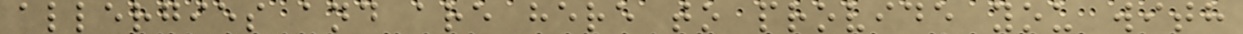allergies and are here to provide you with
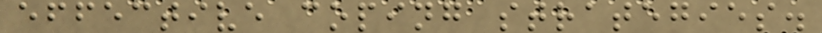effective coping strategies.
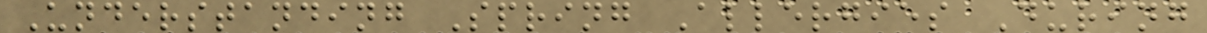Understanding Spring Allergies During
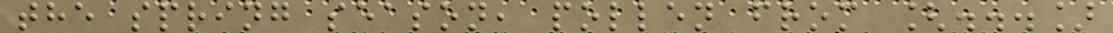the spring season, pollen from [...]
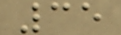35
